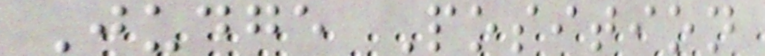Judge Position
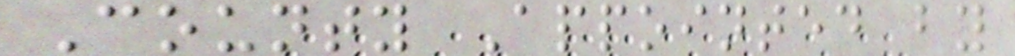County Appointed by
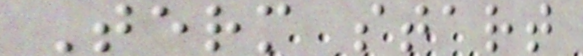Term start
